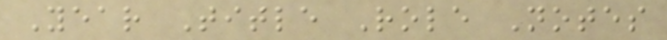Year Title Role Notes
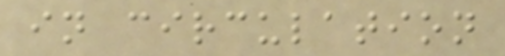in circulation
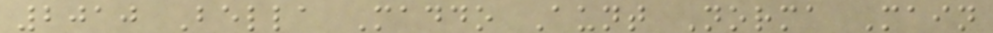2010 Bella Maddo Aunt Norma Main
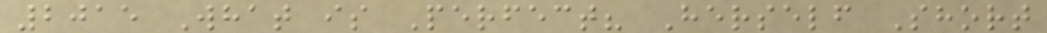2015 What is Perfect? Herself Short
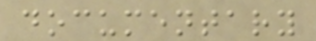documentary
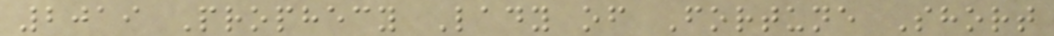2019 Prophecy Lady of Fortune Short
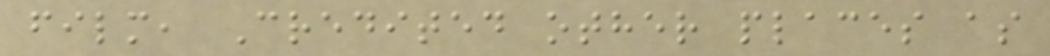film, Credited other places as
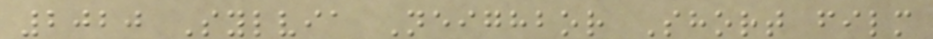2020 Sylvia Neighbor Short film
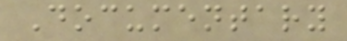Documentary
